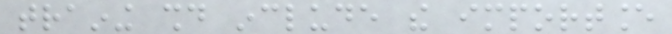training should include the importance
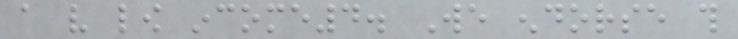a very low income4. We endorse this
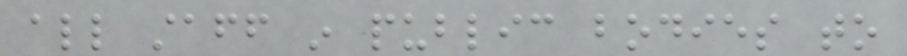all staff in public bodies to
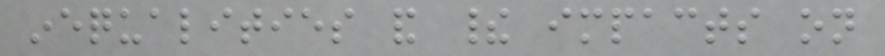inequalities and their impacts on
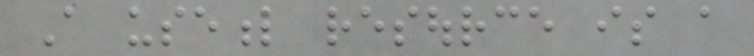A useful resource is a
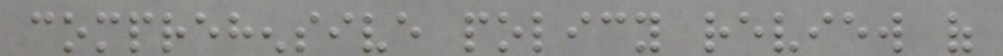comprehensive policy review of
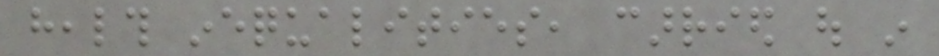health inequalities, carried out in
